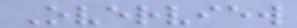Overview
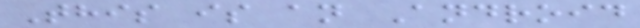This is an Android
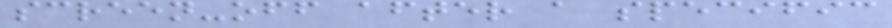screen-off after a specific
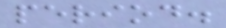period.
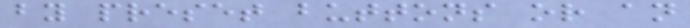by preset buttons or an
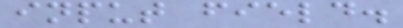input field.
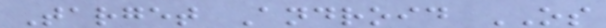Target Android OS
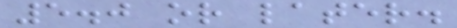5.0 or later.
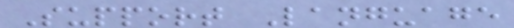Support Language
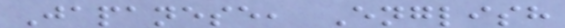Japanese, English
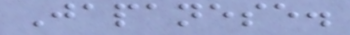Japanese.
